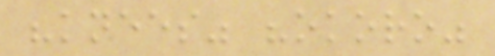"knees" "okoro"
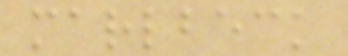marlbeck
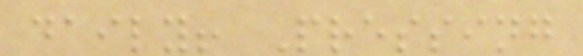daily! Pressing
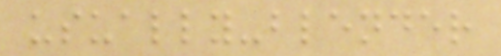usually-blender
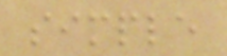simple
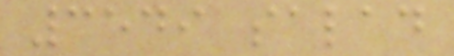3549 salad
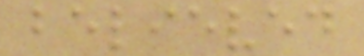believed
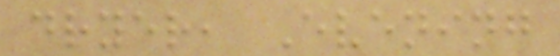dryer, Evening
